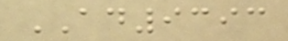AD9393
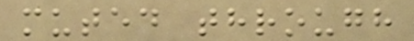muted through
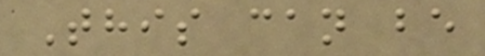This can be
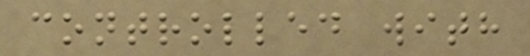controlled with
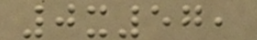0x57,
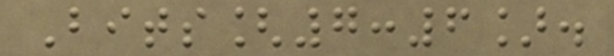Bits[7:6].
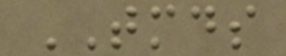TMDS
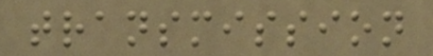transmission
